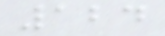124
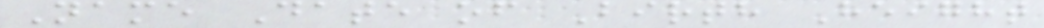Name Date of Birth Height
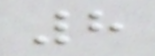8
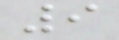9
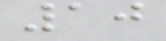10
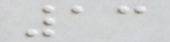13
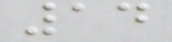14
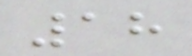18
